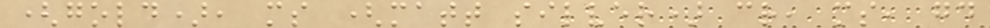(gold), ms (matt silver) cr, ms, gd
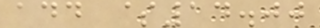add $14.00
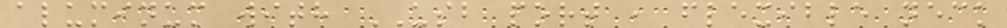aluminum with USB port , flexible neck
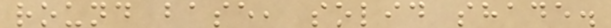round base, solid shade.
